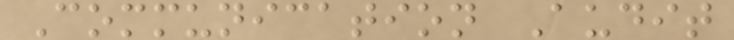Communication Audit
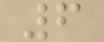6
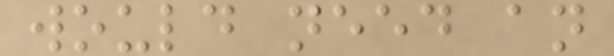would need an
